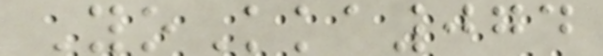YoKka074
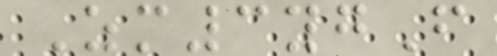Zm3ygF
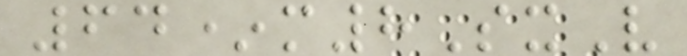64*m8SxV
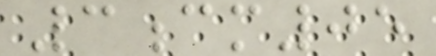3cm05
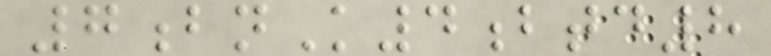7bnK4btd8
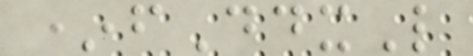*fDdxL
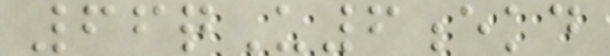66qU6ekd
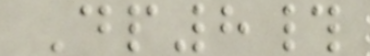Dp8#
